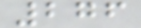276
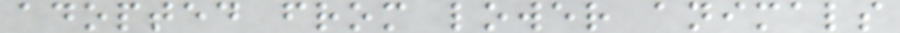adopted from lower animals
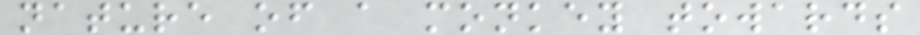nature of a monkey towards
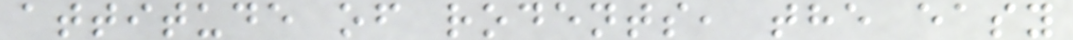attitude of rodents, the easy
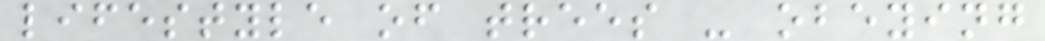lifestyle of trees - obeying
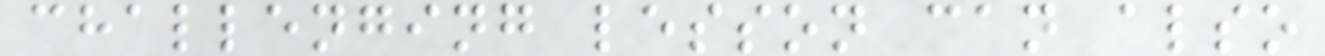challenging lesson can also
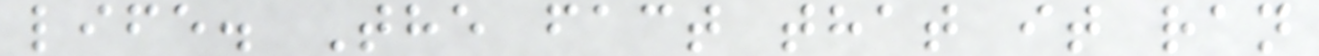life. The fact that it ran
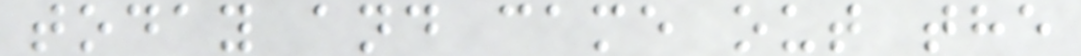today and came out the
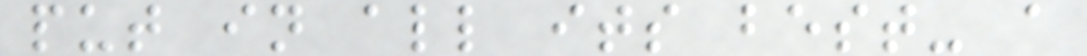put in all its best- a
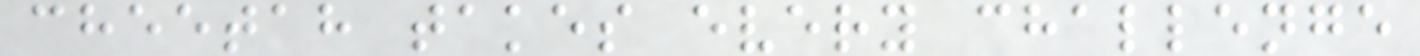cheetah takes every challenge
